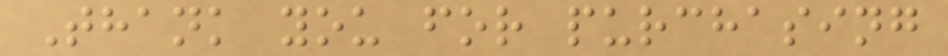Thank you for purchasing
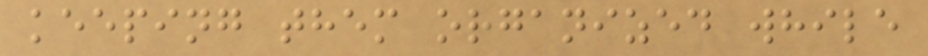keeping them organized while
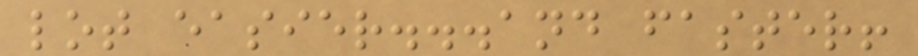lot easier...and faster!
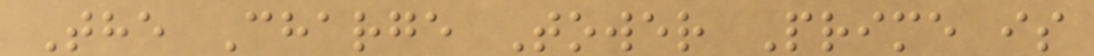The Charge Tower Prime is
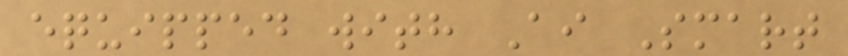equipped with Ai Smart
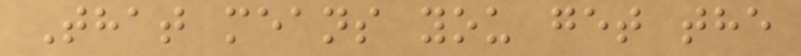That means you get the
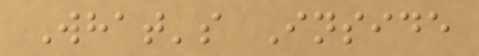What's Inside
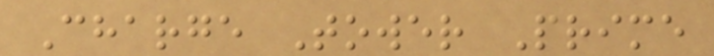Charge Tower Prime
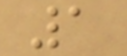1
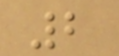2
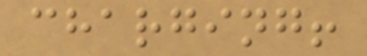charging!
